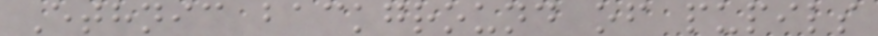Ethnic background of pupils
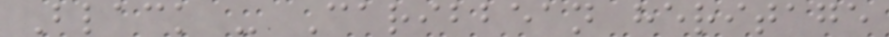Black - Caribbean heritage
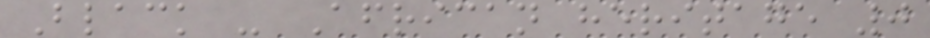Black - African heritage 0
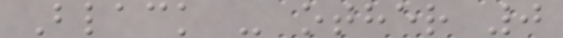Black - other 0
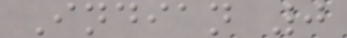Indian 0
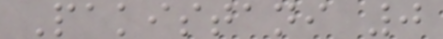Pakistani 0
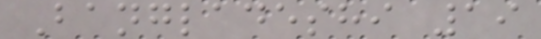Bangladeshi 19
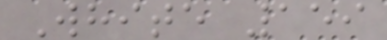White 159
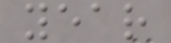year
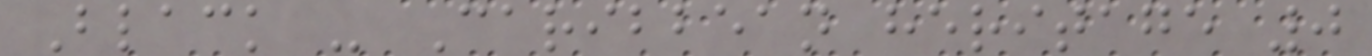Black - Caribbean heritage 0
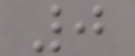0
